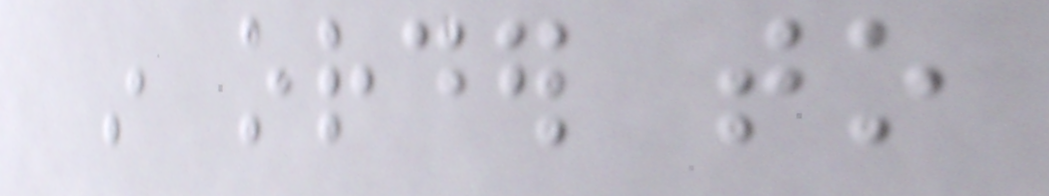in order to
